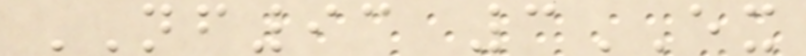NF93 3EX
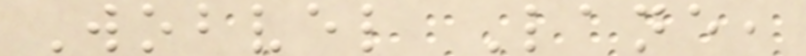Wobvel Lane,
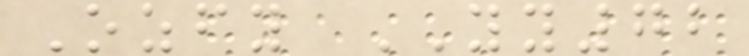Ozfy YY72
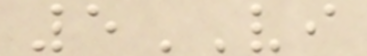5VI
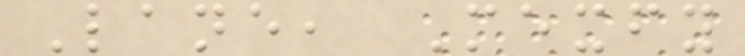Lane, Mexfy
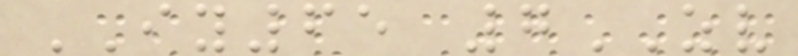IY65 7ZV
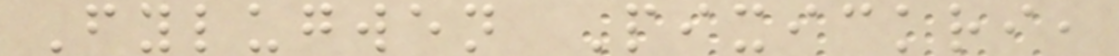Fylugwen Pixickri,
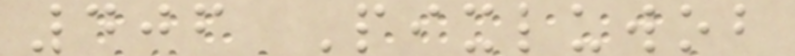406 Pixluwob
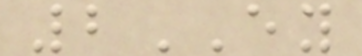2EY
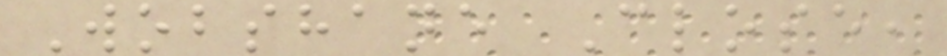Wobshane Close,
